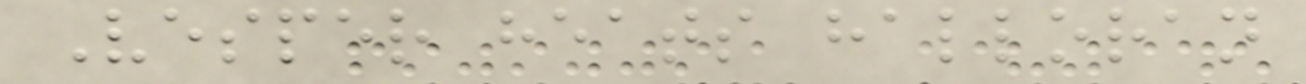Vesper heats halloran
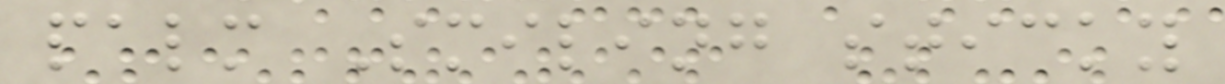palm Smiling sticky
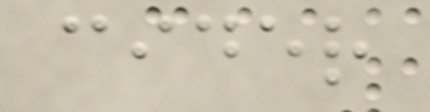cider
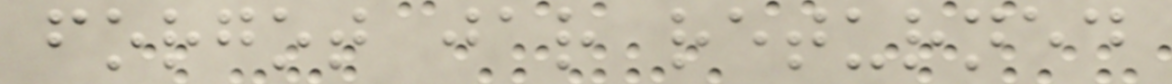forgot jar returned
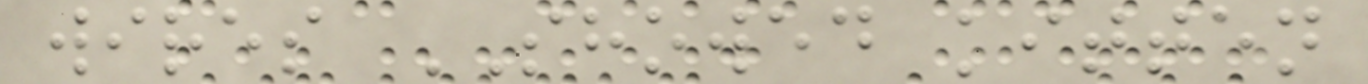wires SHOWED kitten
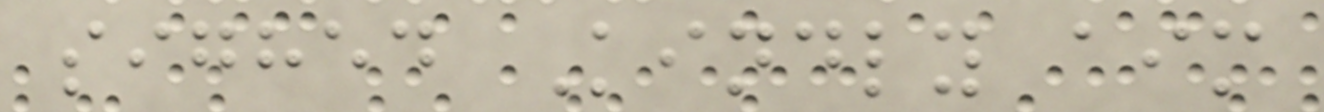sighed Kindly aim
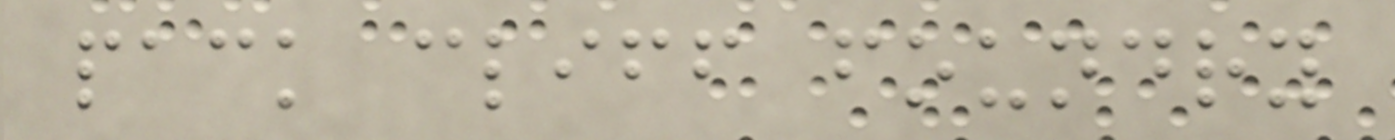pack cliff foundry
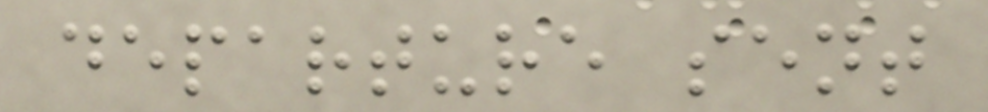departure sent
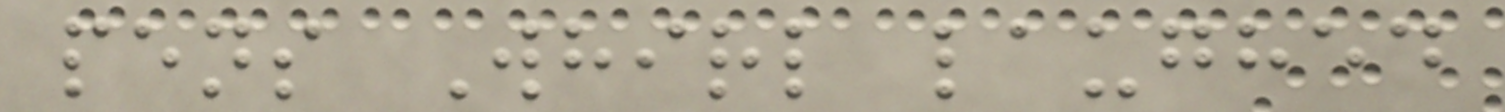pens Whirl laughed
